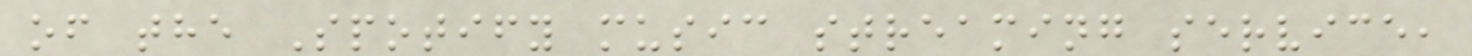of the Spotify music streaming service,
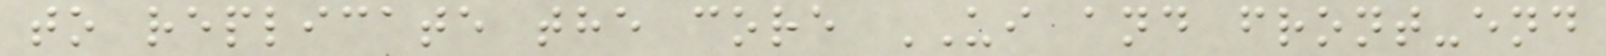to replicate the core UI and front-end
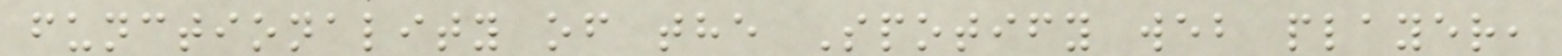functionality of the Spotify web player,
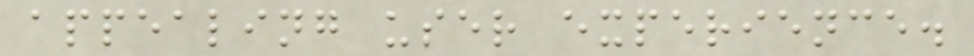appealing user experience.
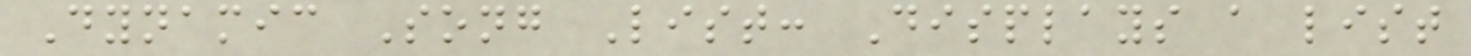Dynamic Song List: Displays a list
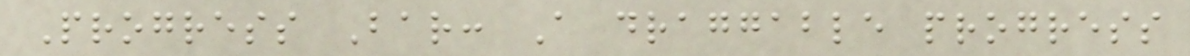Progress Bar: A draggable progress
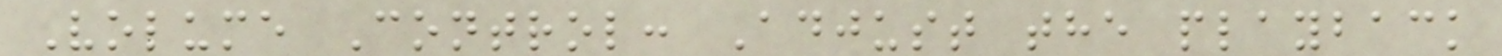Volume Control: Adjust the playback
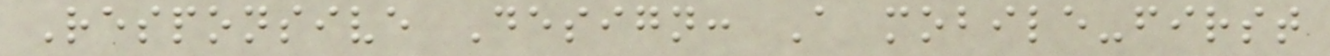Responsive Design: A mobile-first
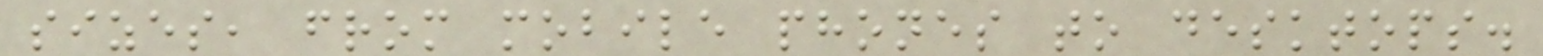sizes, from mobile phones to desktops.
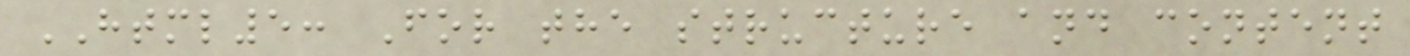HTML5: For the structure and content
